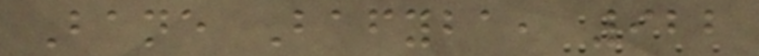Bane Bafyba, 922
